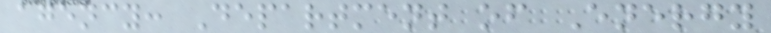agency: Department of Energy
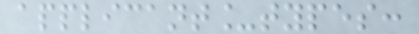applicant_types:
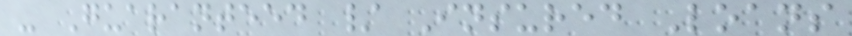- Guaranteed / Insured Loans
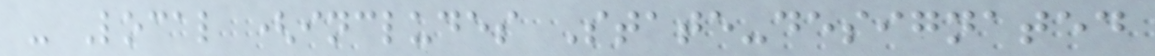- Local (includes State-designated
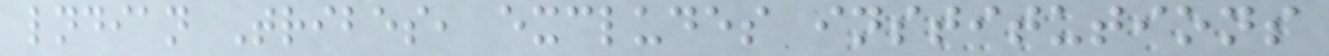lndian Tribes, excludes institutions
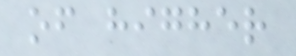of higher
